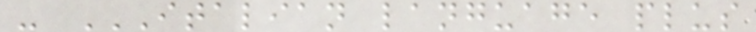- ITALIAN LANGUAGE PLUS
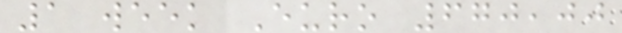1 week Euro 670,00
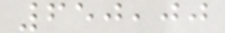650,00
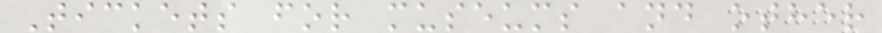Tickets for museums and other
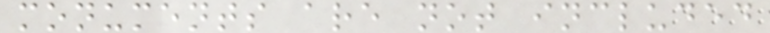monuments are not included
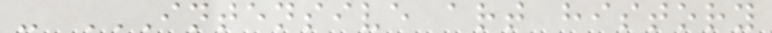- INTENSIVE ART HISTORY
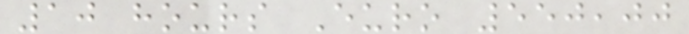10 hours Euro 550,00
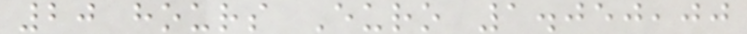20 hours Euro 1.050,00
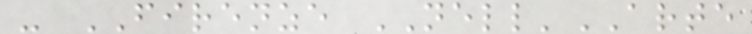- FIRENZE NELL'ARTE
